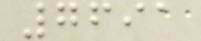7691
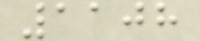1108
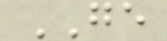GE
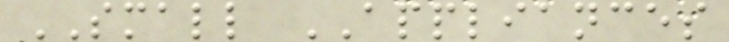SMALL APPLIANCES
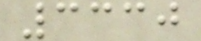3330
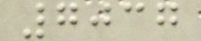7037
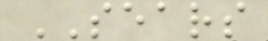SEARS
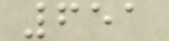651
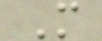M
